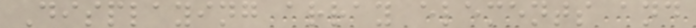Displaying array elements and
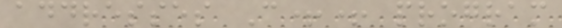addresses C++ program
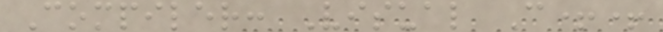Compiler: Visual C++
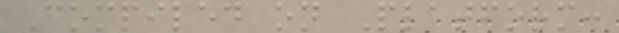Compiled on Platform:
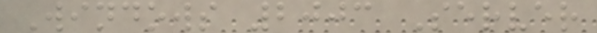Windows 2003 Server
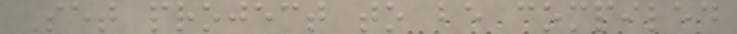Set project to be compiled
